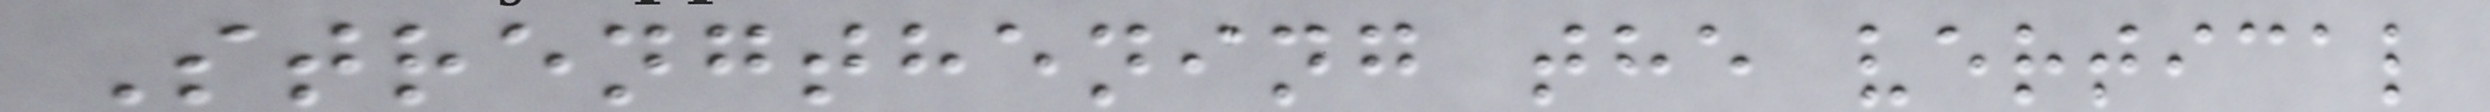Strengthening the vertical
